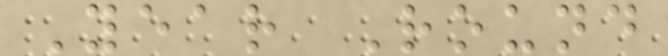Year Round
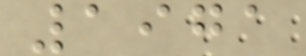1971
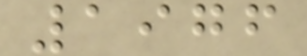1976
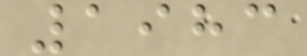1983
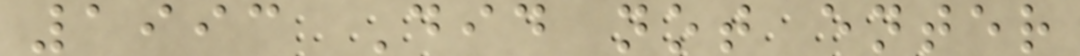1993 Did not enter
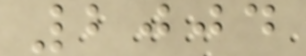2004
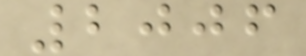2006
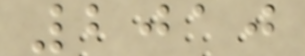2010
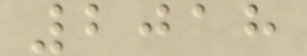2018
